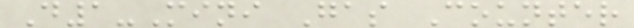D1-Mini Gas Counter
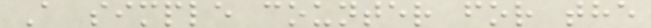A simple counter for the
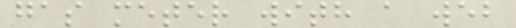gas meter with a web
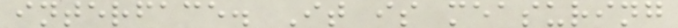interface. It is measuring
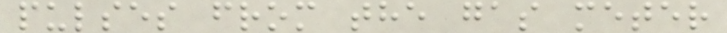pulses from the gas meter
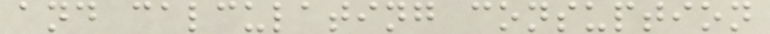and calculating consuption
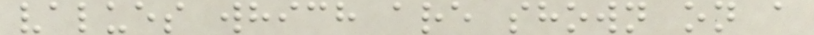values which are shown on a
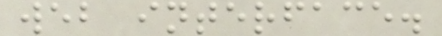web interface.
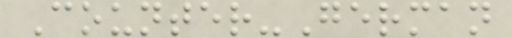Counter-German
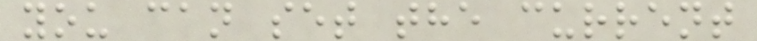you can set the current
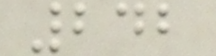242
